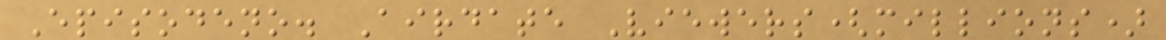Episodeno. Airdate Viewers(millions)
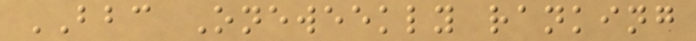BBC Oneweekly ranking
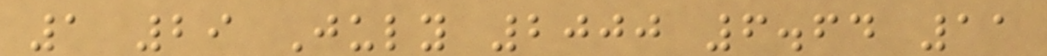1 29 July 2000 6.64 11
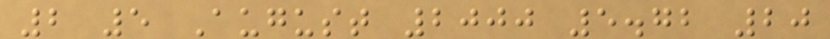2 5 August 2000 5.72 20
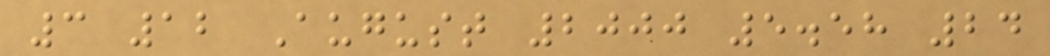3 12 August 2000 5.58 24
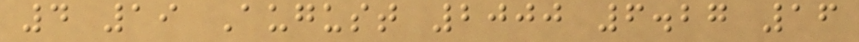4 19 August 2000 6.27 16
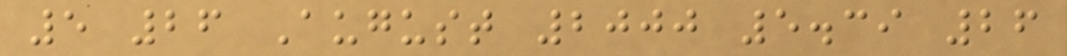5 26 August 2000 5.39 26
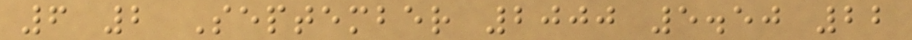6 2 September 2000 5.50 22
